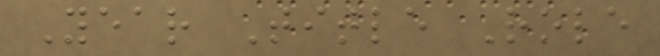Year Title Role
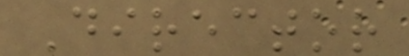Director
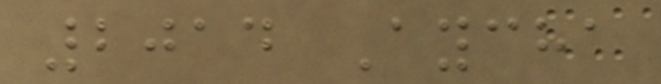2014 Aycha
